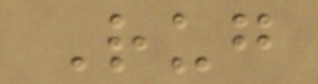Rug
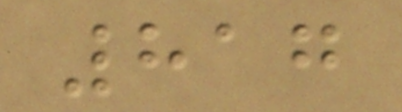817
